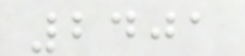2401
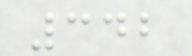342
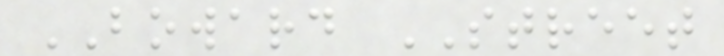BOWARD STREET
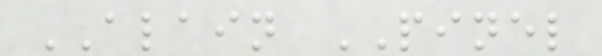ALAIN PINEL
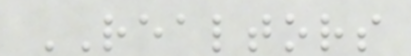REALTORS
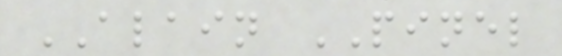ALAIN PINEL
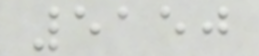5150
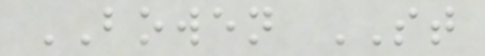BOWEN ST
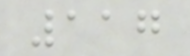117
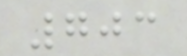703
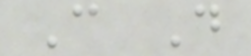C D
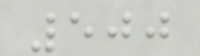500
